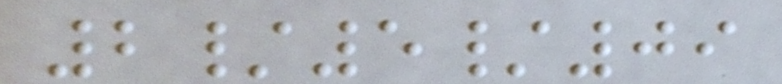2/5/09
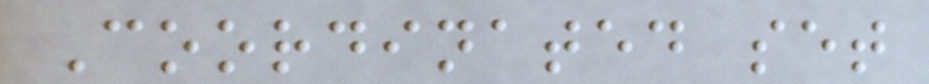Coordinated set
